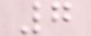7
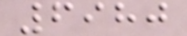6980
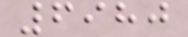6980
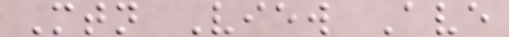Mtn View Ave
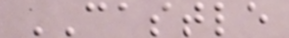CASTLE
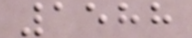1588
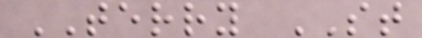TERRY ST
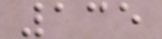135
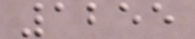1255
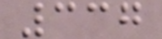337
